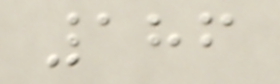186
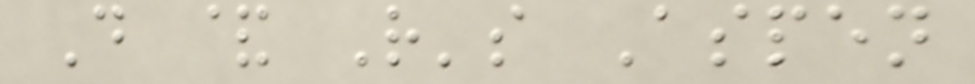D & R's Aspen
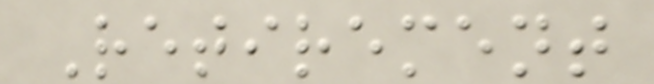Retirement
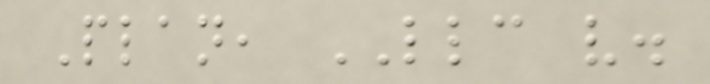Plan, LLC v.
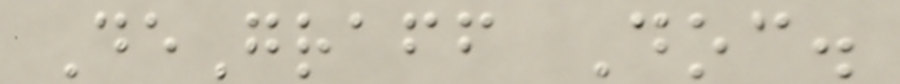DeGraff Doc.
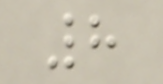8
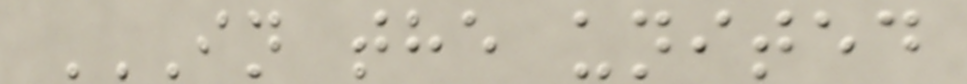IN THE UNITED
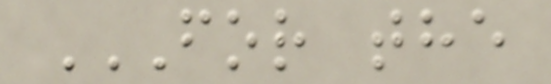FOR THE
